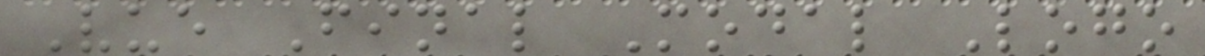Vue Final Modal Logo
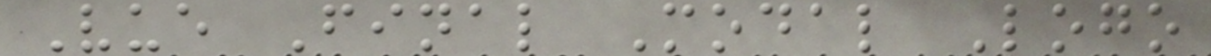Vue Final Modal Logo
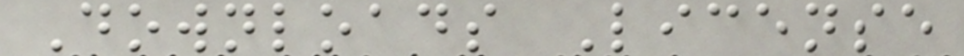Downloads License
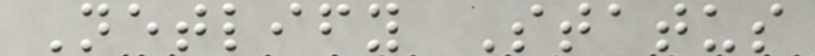Netlify Status
